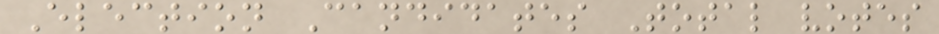Election Candidates Total votes
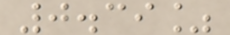0.39%
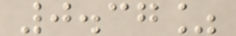0.37%
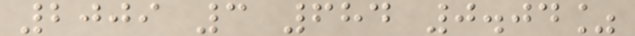2009 3 684 0.04%
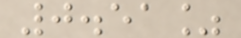0.51%
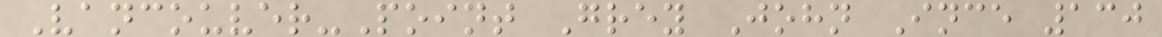Vancouver-Point Grey John Ince 130
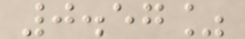0.57%
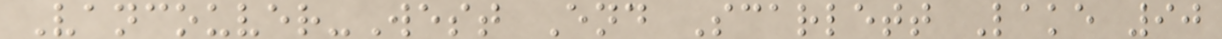Vancouver-West End Scarlett Lake 90
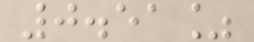0.51%
